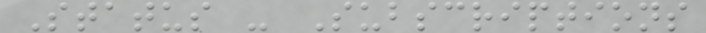Status - Subscriptions
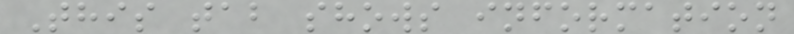This tab shows information
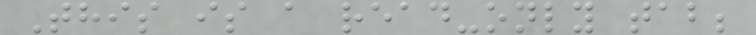This is a read-only tab;
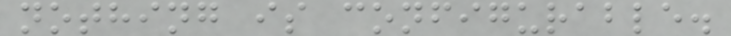nothing is configurable.
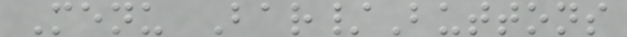Menu Bar/Buttons
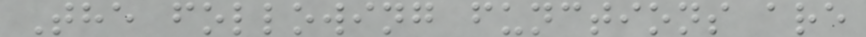The following functions are
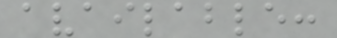available:
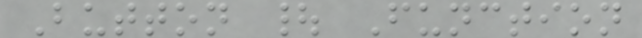Button | Function
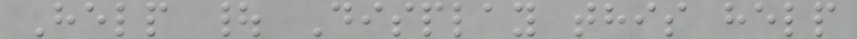Help | Display this help
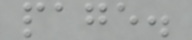page.
